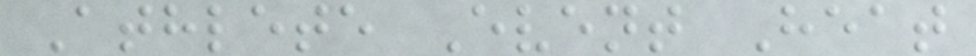Athlete Event Heat
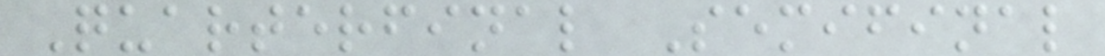Quarterfinal Semifinal
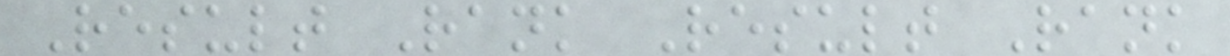Result Rank Result Rank
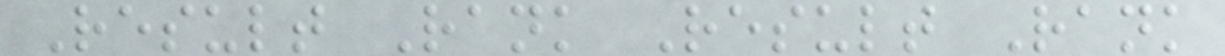Result Rank Result Rank
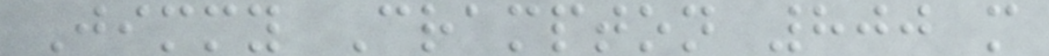Jimmy Crampton 800 m
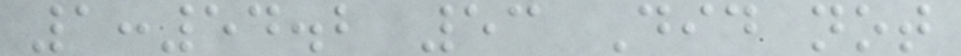1:54.2 53 Did not
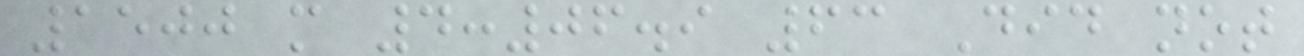1500 m 4:06.9 63 Did not
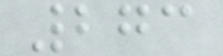273
